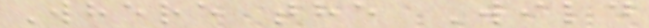Where the Wild
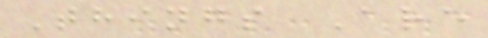Things Are
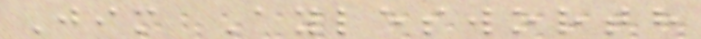Jim Aylesworth
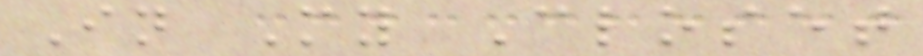In My Closet
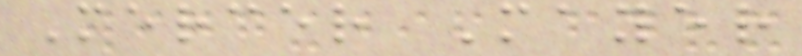Mercer Mayer
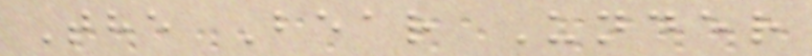The Bear Under
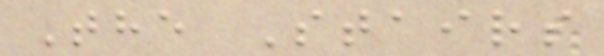The Stairs
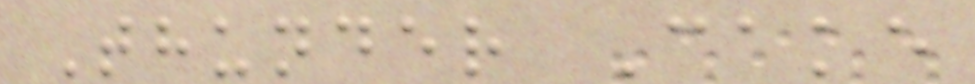Thunder Cake
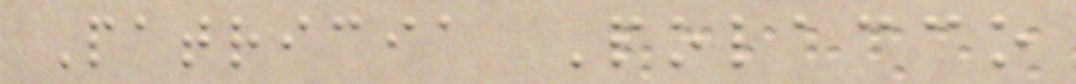Patricia Polacco
